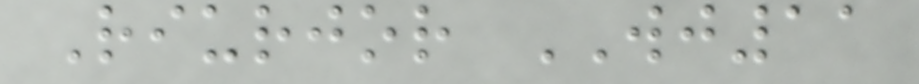Riurjor WJ11
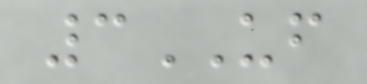3UF
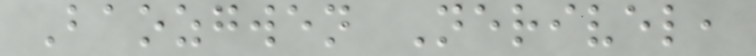Baozgwen Nerivel,
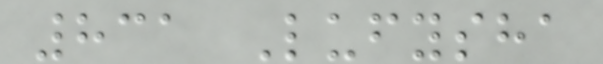831 Lufysha
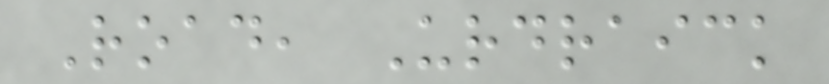Road, Urdraick
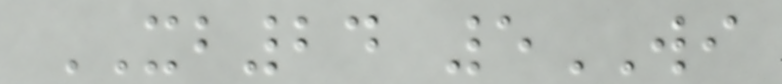XB24 5WI
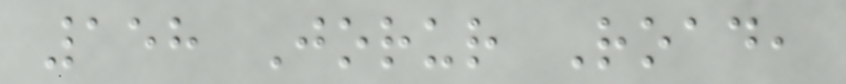158 Jorur Road,
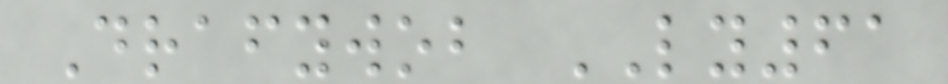Drafywob LY61
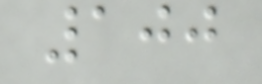100
